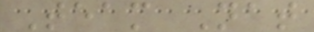Team Nat
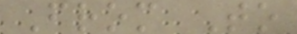From To
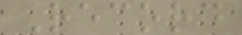Record
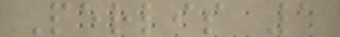Perlis 1
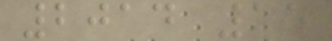2014 15
